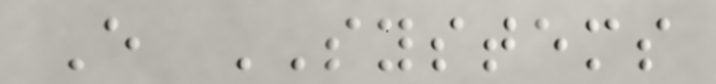E SYSTEMS
